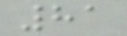81
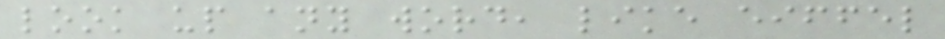look up any word, like eiffel
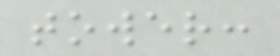tower:
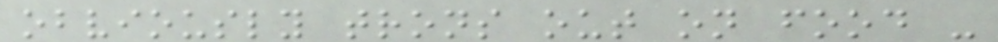obviously trons out on food -
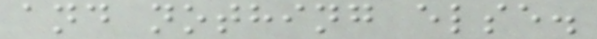and nothing else.
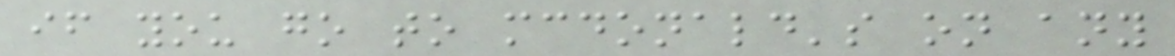if you go to mcdonald's on any
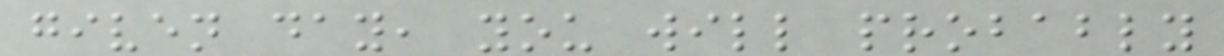given day, you will probably
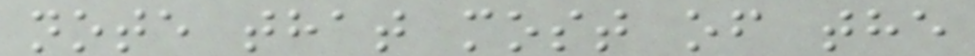note that most of the
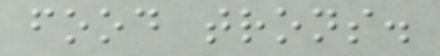food trons.
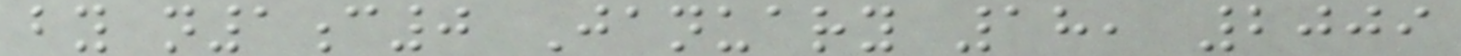by n1c0 January 18, 2009
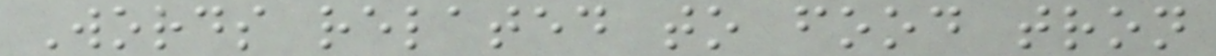Words related to food tron
